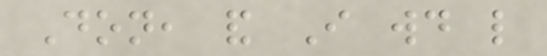Don, and I would like
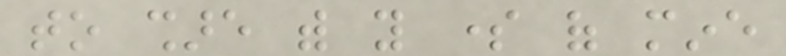to share with you some of mine
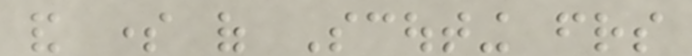and some of Scouting friends
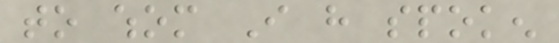to whom I have spoken
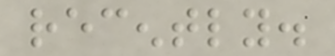recently.
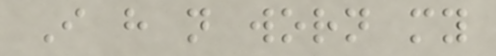I have not worn my
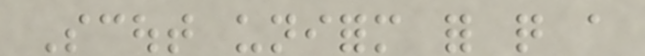Scout uniform for quite a
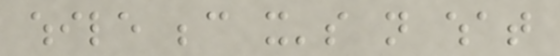while because it's not what
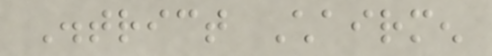District Chairmen
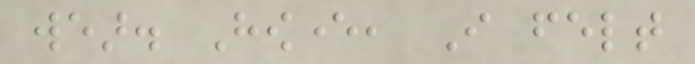wear. However, I felt
